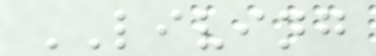LIVING
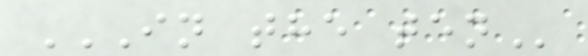IN THE TEN
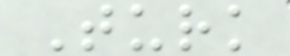Turk
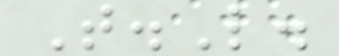T.L.
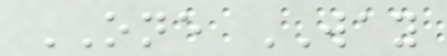ONE WAY
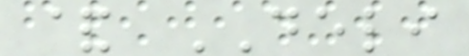& DELI
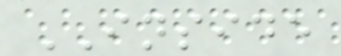INSIDE
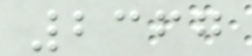2367
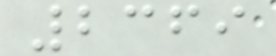2369
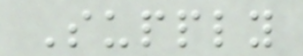Supply
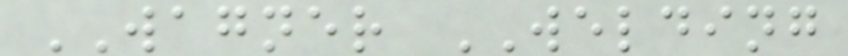WAGNER WELDING
